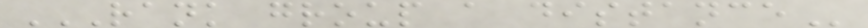RANK GROUP A DISTANCE
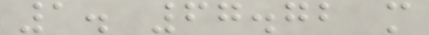1. 67.72 m
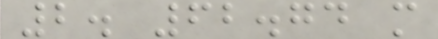2. 62.74 m
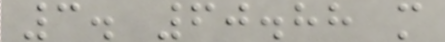3. 60.88 m
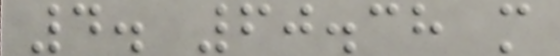4. 60.38 m
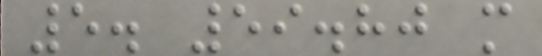5. 59.80 m
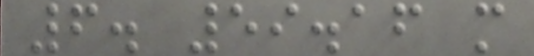6. 59.16 m
